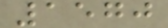1570
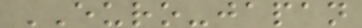EURO-japan
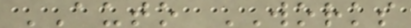AUTO WORKS
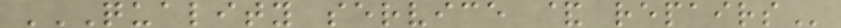QUALITY SERVICE & REPAIRS
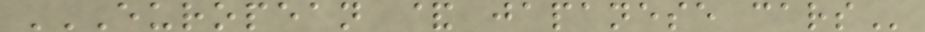EUROPEAN & JAPANESE CARS
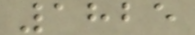1825
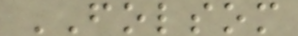FOLSOM
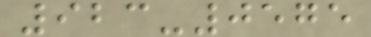923-0575
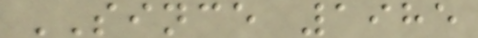SINCE 1985
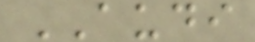AUDI
